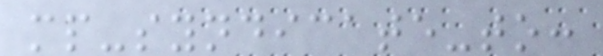mp-syndicate-to:
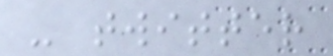- twitter
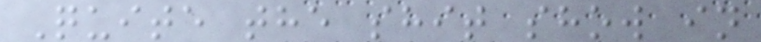Quite the shit show in
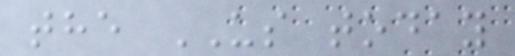the US today
